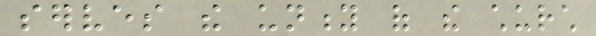serves the unity of the church
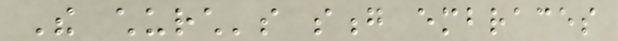The church's song embraces
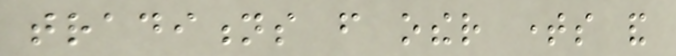traditions from other times and
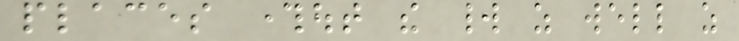places throughout the world as well as
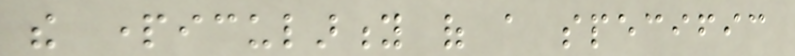the particularity of a specific
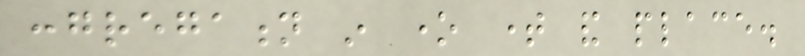congregation in one time and place.
